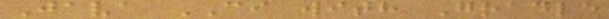Java CI with Gradle
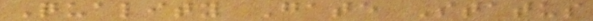Quality Gate Status
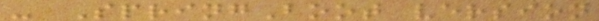- SpringBoot version
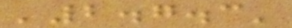'2.7.3'
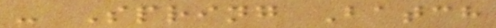- Spring Batch
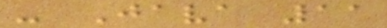- Java 11
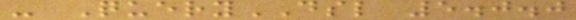- QueryDSL 5.0.0
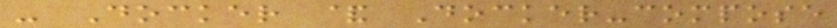- Docker & Docker-compose
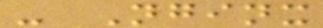- Nginx
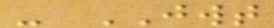- JWT
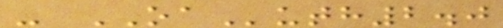- OAuth2.0
